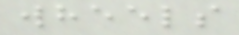wheels
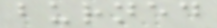burned
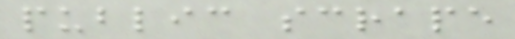public scrape
